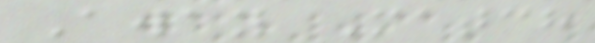Away Match
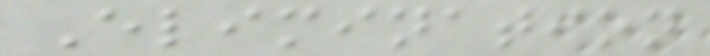Elimination
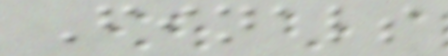Finals
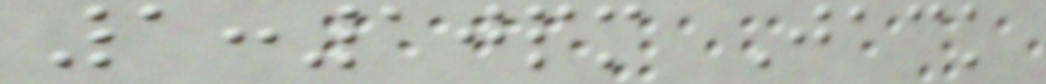1:10pm Jack
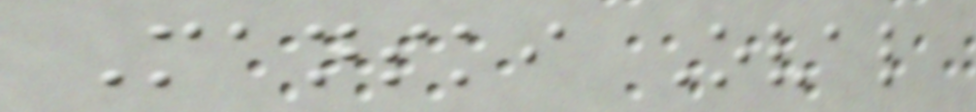Manski Oval
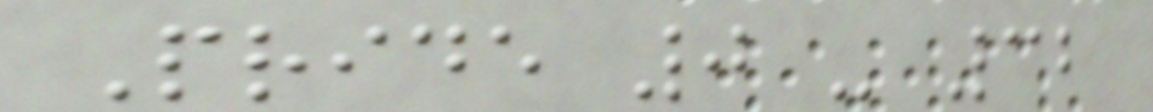Pride 0 - 32
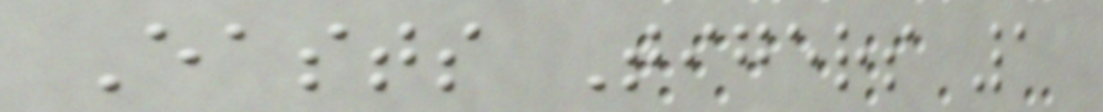Easts Tigers 1
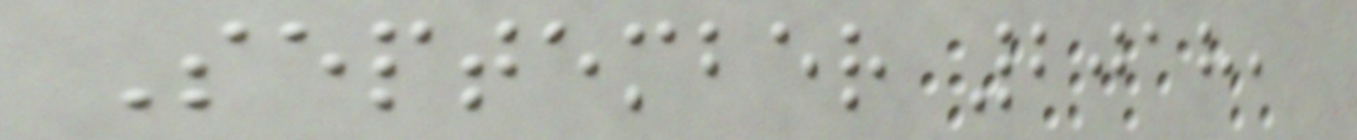September 2018,
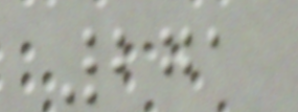271
